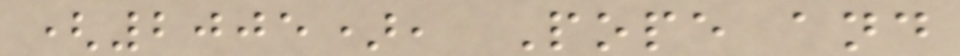(2005), Pope and
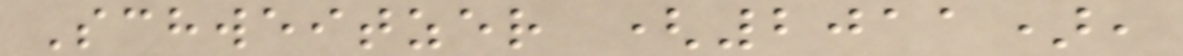Schweitzer (2011),
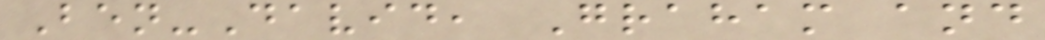Ben-David, Graham and
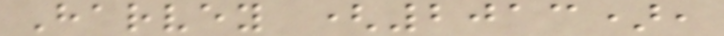Harvey (2013),
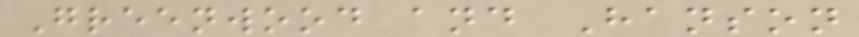Greenwood and Hanson
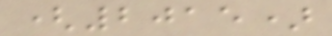(2015)
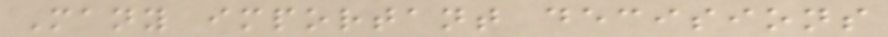Many important decisions
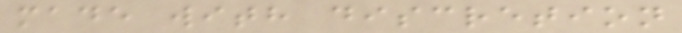made with discretion
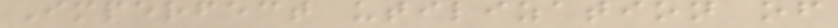Imperfect utilization of
